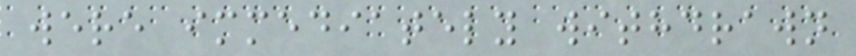were immediately withdrawn
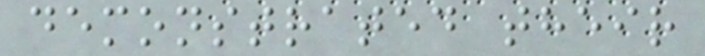demonstrated their
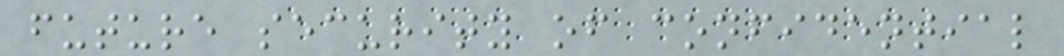future security of confidential
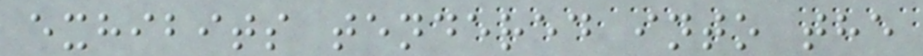exhibits tendered into the
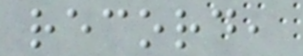record,
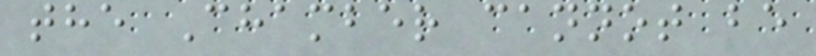the Chamber cannot be
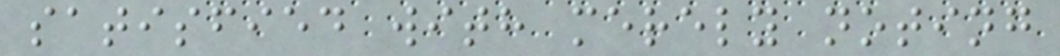satisfied with merely noting
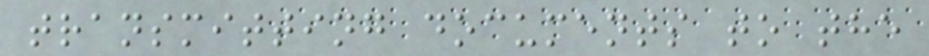transmitting documents to the
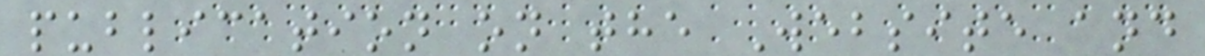publication on the Website and
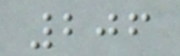206
